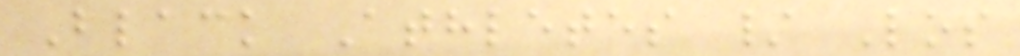Black Athletes / Los
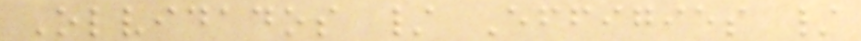Olvidados / Effigies /
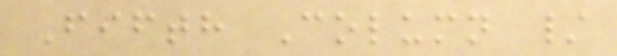Fifth Column /
